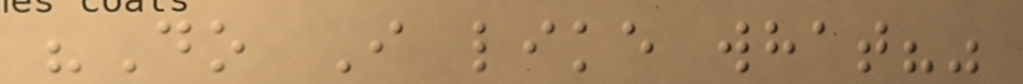"Do I like what?"
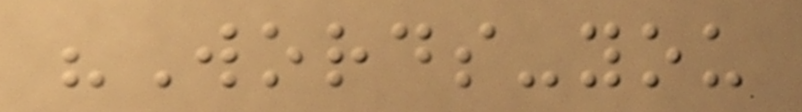"Words-you
